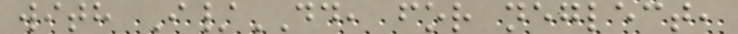with I/DD, for neglect,
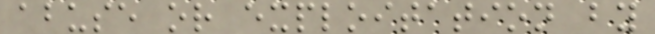abuse or exploitation by
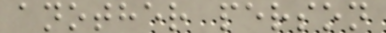another person
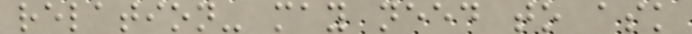relation- may need to ask
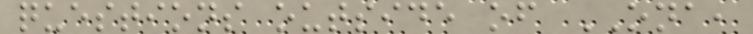questions outside of ONA,
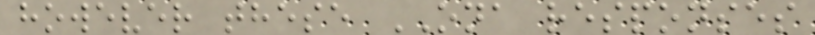however these ONA responses
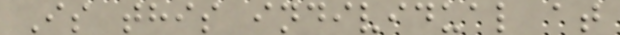Is this individual at
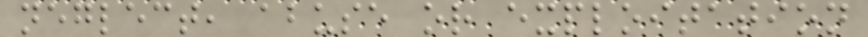neglect, abuse or exploitation
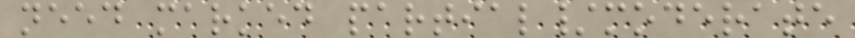need marked partial/moderate
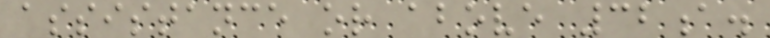assistance or above 32a.
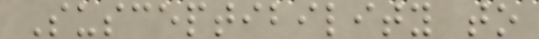Susceptibility to
